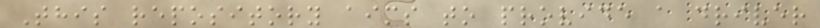This repository aims to provide a driver
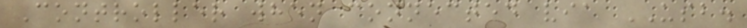Controller when connected via USB.
